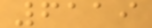6119
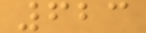623
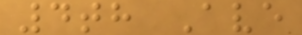4th Ave
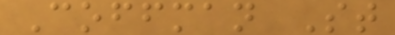Coffman St
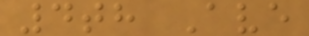4th Ave
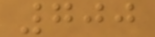700
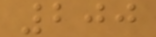200
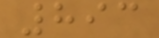893
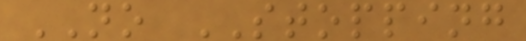NO STOPPING
